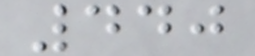440
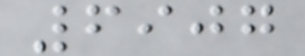6907
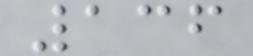136
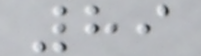89
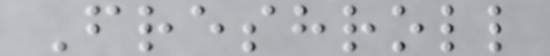Freshroll
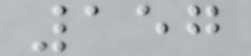157
